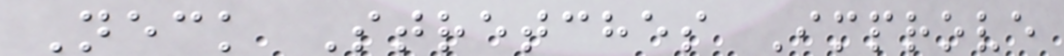Neck Stretches Improve
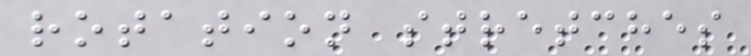rotation stretches
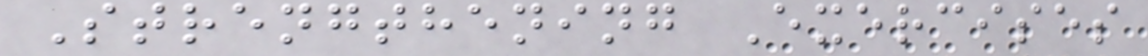Strengthening Exercises
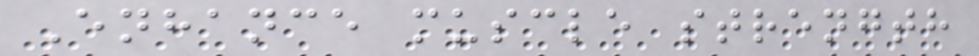Enhance muscle strength
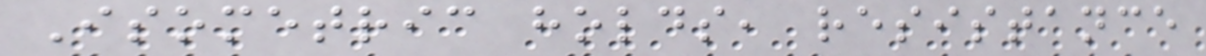Isometric holds, resistance
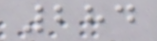284
